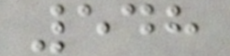548
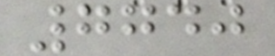7740
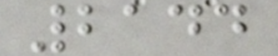2144
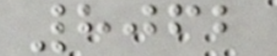8062
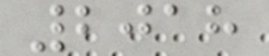2018
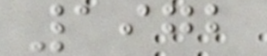1972
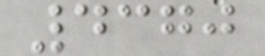4370
